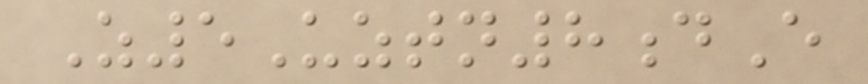Z5Uztn8dE
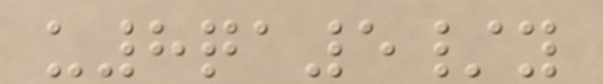u8qa5/y
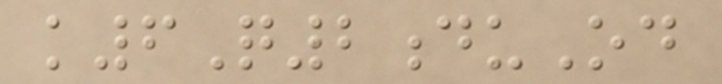k6Q2duOd
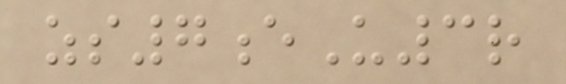zs7eU3r
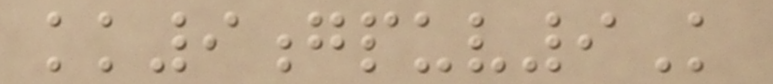kk9gpuv9K
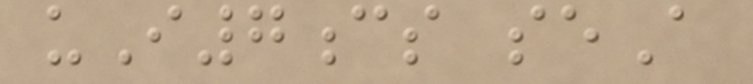uI7cs seA
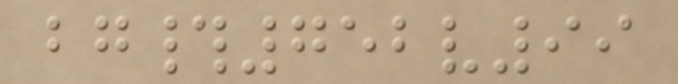bg#752v99
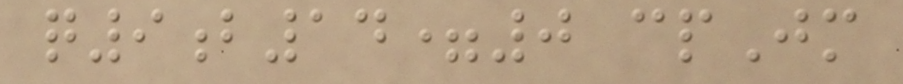q9b14=0 cpJm
